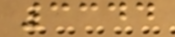3344
